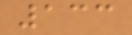133
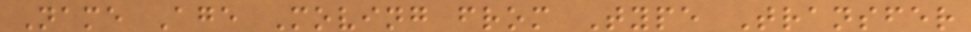Name Age Moving from Type Transfer
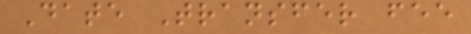Date Transfer fee
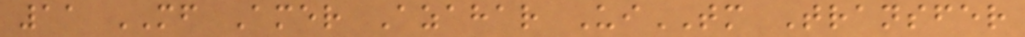11 MF Amer Azahar UiTM Transfer
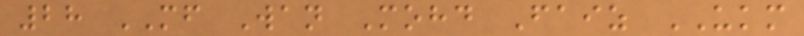28 MF Wan Mohd Faiz UKM
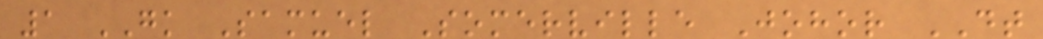1 GK Samuel Somerville Johor DT
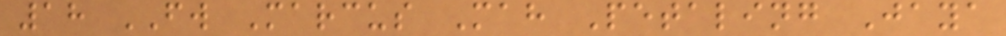18 FW Marcus Mah Petaling Jaya
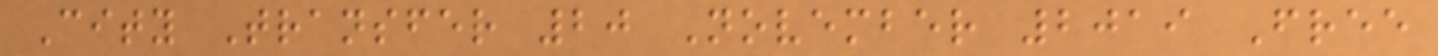City Transfer 20 November 2019 Free
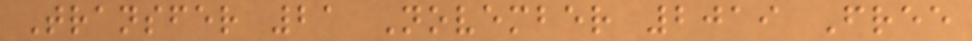Transfer 21 November 2019 Free
